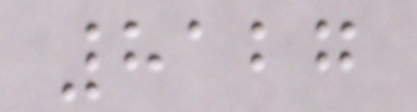8127
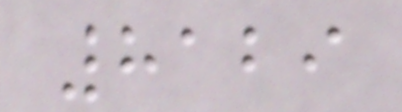8129
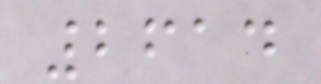2614
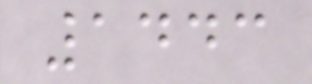1443
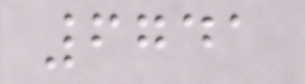6741
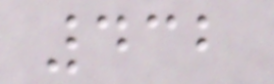432
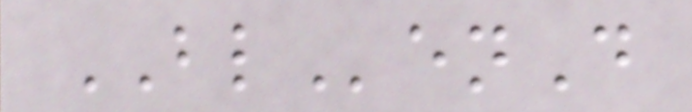BLenD
